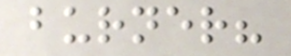burner?
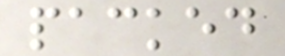packed
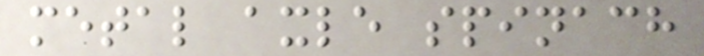metal axle spinach
